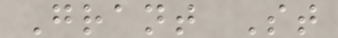Grant St
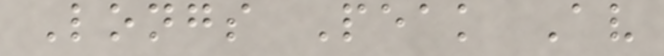Longs Peak Av
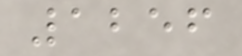1256
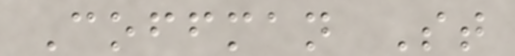Coffman St
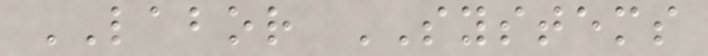LABOR SYSTEMS
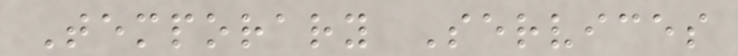Temporary Services
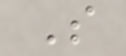S
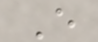E
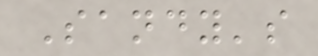Sandy's
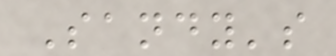Sandy's
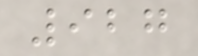927
